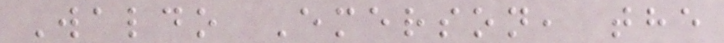Waldo Emerson, the
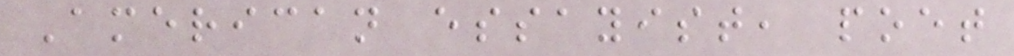American essayist, poet
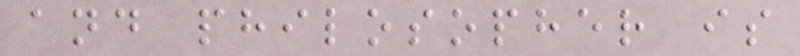and philosopher is
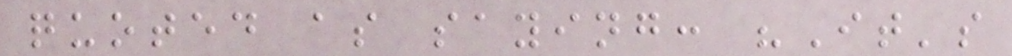quoted as saying: "It's
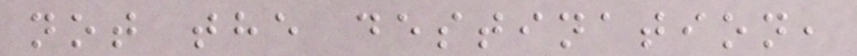not the destination,
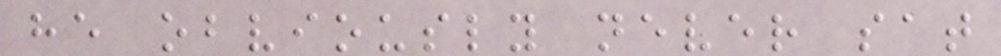he obviously never sat
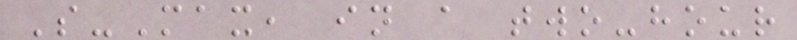S-Max, in a two-hour
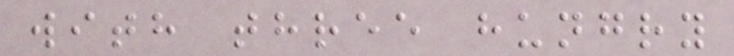with three hungry
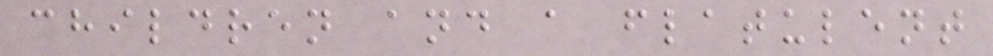children and a flatulent
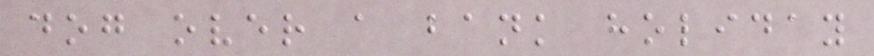dog over a bank holiday
